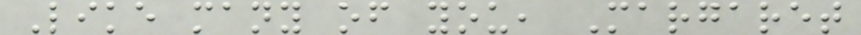Like many of you, Margaret
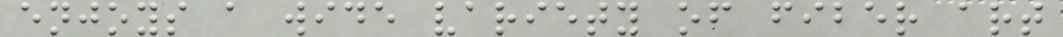enjoys a wide variety of fiber art
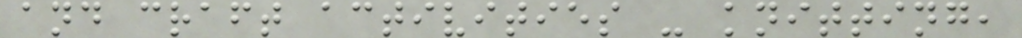and craft activities - knitting,
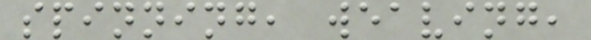spinning, weaving,
